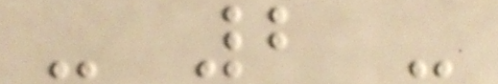- 2 -
